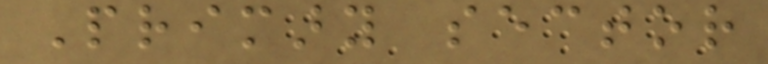Primary sector
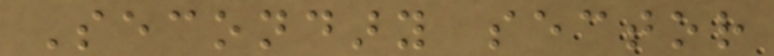Secondary sector
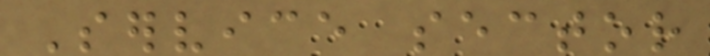Service sector
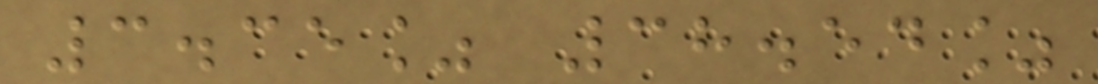3.35% 38.54%
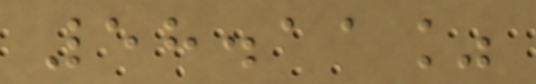58.11%
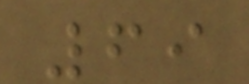69
